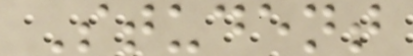Student
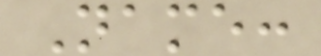Name:
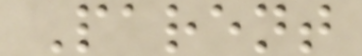Parent
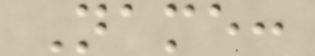Name:
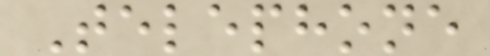Telephone
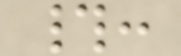#:
